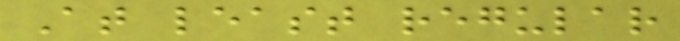At least regular
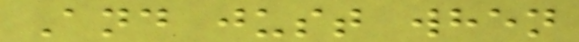And just when
